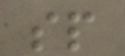sp
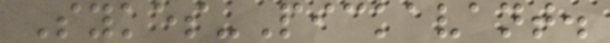Sykes-Pickavant.
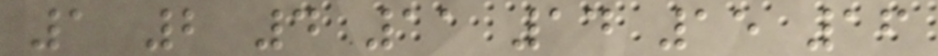1 2 4 11 14 15 16
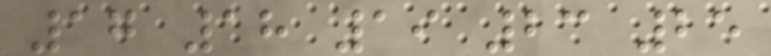17 18 19 23 25
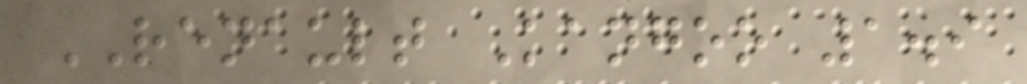RENAULT Kangoo 1.9
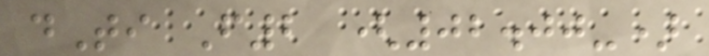dTi F2 (02.00-)
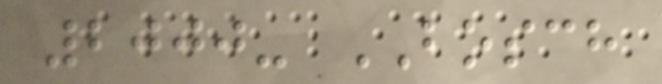2000- BOSCH
